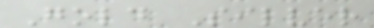Gold Silver
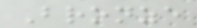Bronze
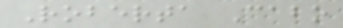Roberta Cabo
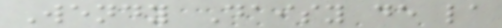Wendy Daisy de la
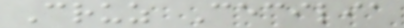Cruz Cecilia
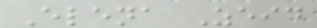Elena Zeid
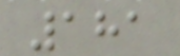181
